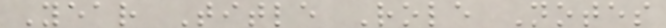Year Title Role Notes
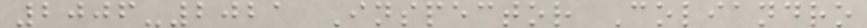2006-2021 Inspector Coliandro
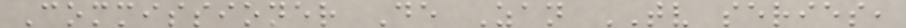Commissioner De Zan TV series,
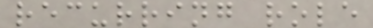recurring role
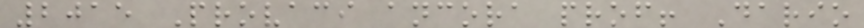2015 Provaci ancora prof! Dario
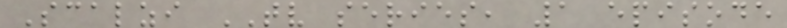Scalzi TV series, 1 episode
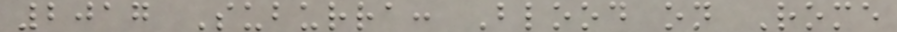2017 Suburra: Blood on Rome
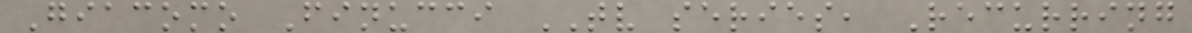Giacomo Finucci TV series, Recurring
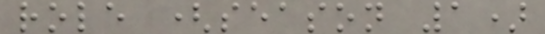role (season 1)
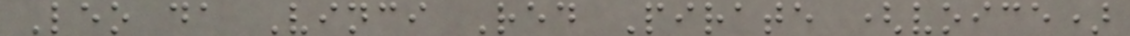Leo da Vinci Red Pirate (voice)
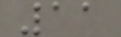11
